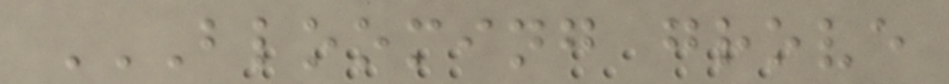BLOOMING GROVE
